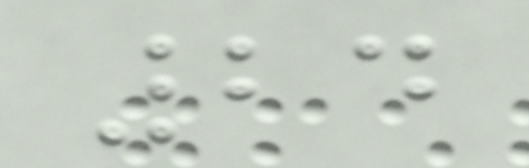24
